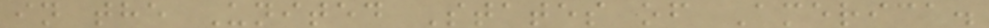in the United States of America.
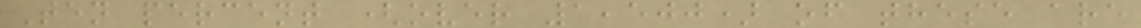Ten percent (over 1,500) of these are
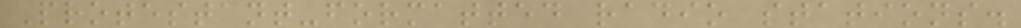Protestant-formatted radio stations.
